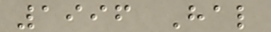1996 Hal
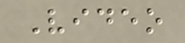Video
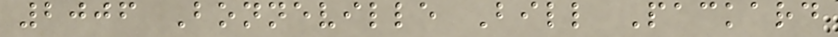2006 Bonneville Bill Packard
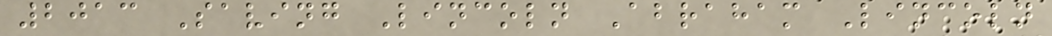2013 Saving Lincoln Abraham Lincoln
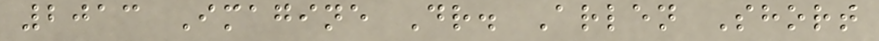2013 Imagine Dr. Arlen Short
